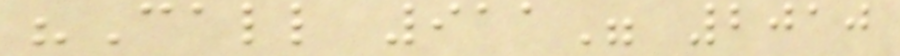"Call 911" 2010
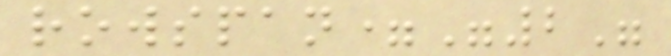rowspan="2"
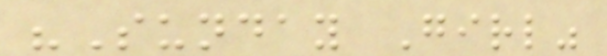"Sunday Girl"
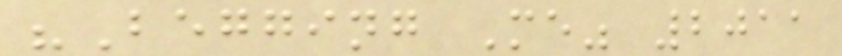"Begging Me" 2011
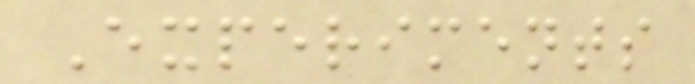Experiments
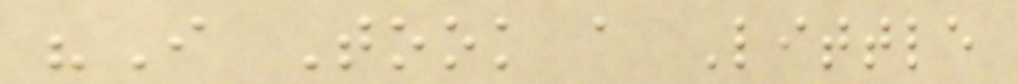"I Took a Little
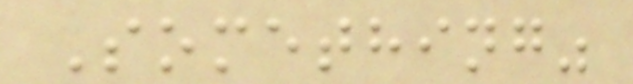Something"
